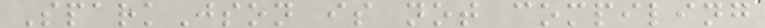SparkJson is not compiling
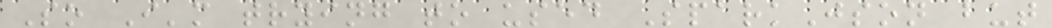So I'm trying to used SparkJson but
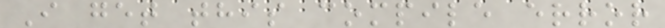I get this compile error
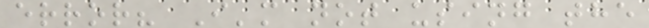error? I'm not using the
